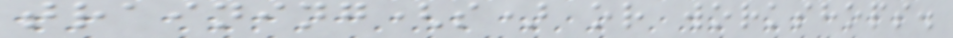training(s) or workshops.
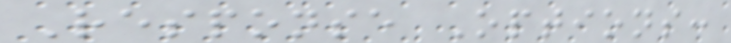Response Options:
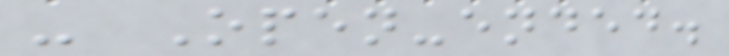- Open-ended.
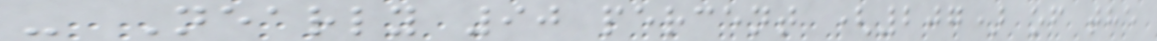- Nearly 90 percent (207) of the
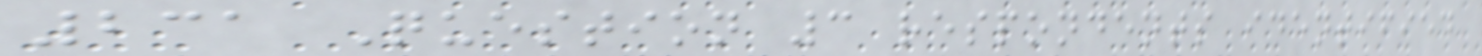231 Question 3 respondents identified
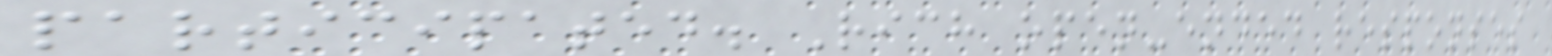participated. Rich open-ended responses
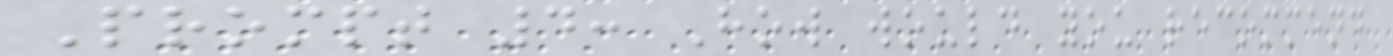Prompt 4: How would you recommend
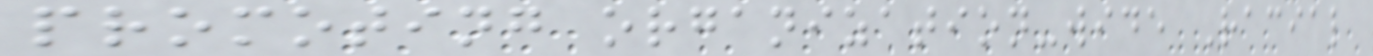promoting organization-wide Racial
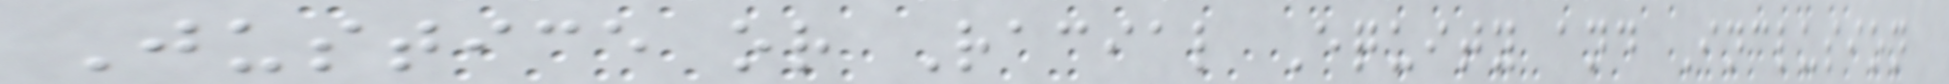Justice or Racial Equity and Inclusion
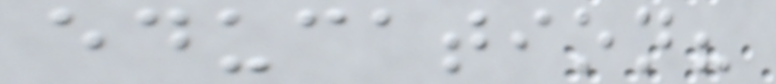education?
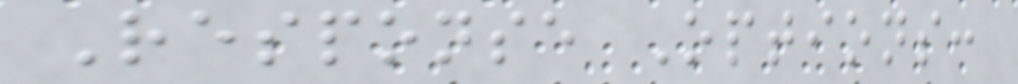Response Options:
